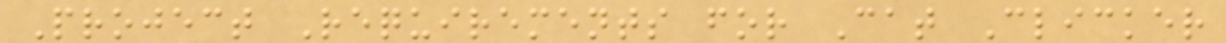Project Requirements for Cat Clicker
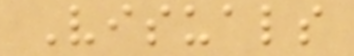Visuals
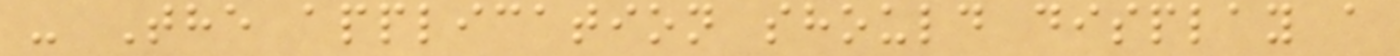- The application should display a
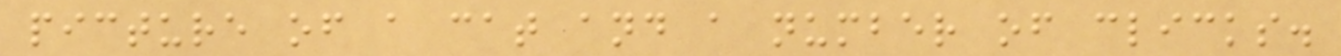picture of a cat and a number of clicks.
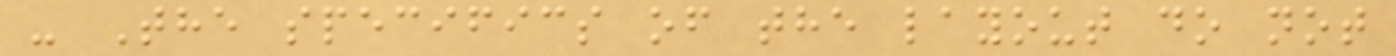- The specifics of the layout do not
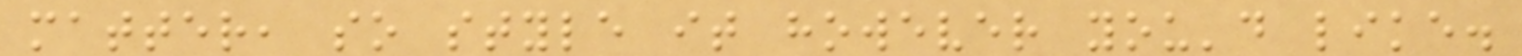matter, so style it however you'd like.
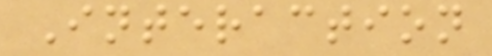Interaction
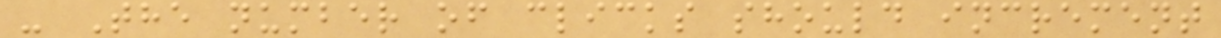- The number of clicks should increment
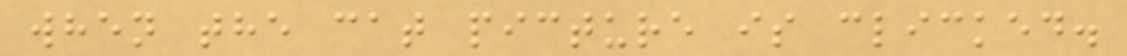when the cat picture is clicked.
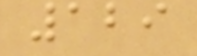129
